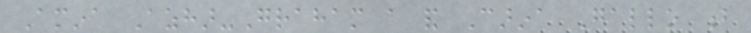Amina Azhar-Graham a and Carina Gallo b
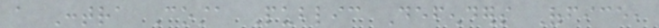a Contra Costa Public Defenders Office,
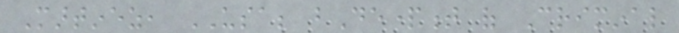Martinez, USA; bDepartment of Criminal
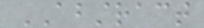ABSTRACT
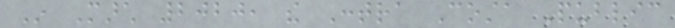In March 2020, the Contra Costa Public
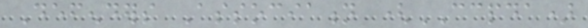Defenders Association (CCPDA)
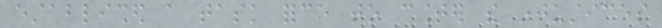established a task force to counter the injustices
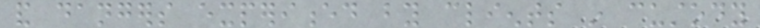and dangers experienced by clients in custody
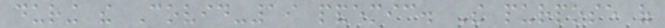during the Covid-19 pandemic. The purpose of
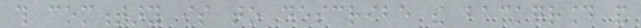this commentary is to describe the background and
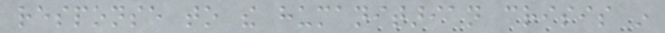response to the humanitarian crisis in
